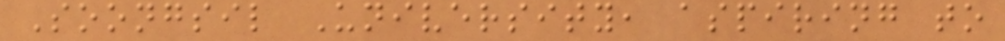Soongsil University, aspiring to
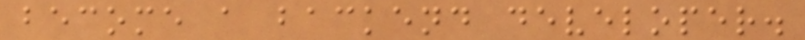become a backend developer.
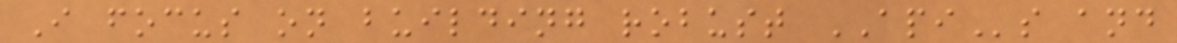I focus on building robust APIs and
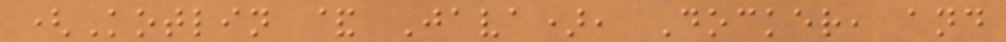(Kotlin & Java), Docker, and
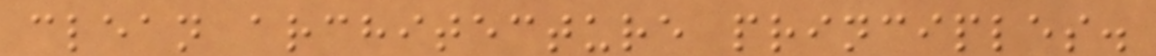clean architecture principles.
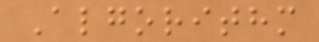Algorithm
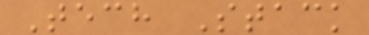Tech Stack
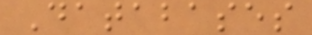Databases
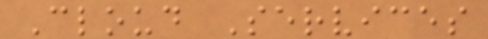Cloud Services
